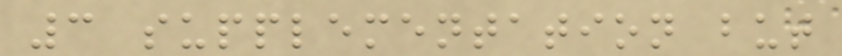3 supplementation but
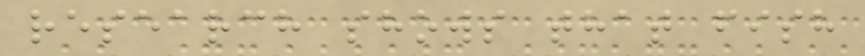research shows that fish
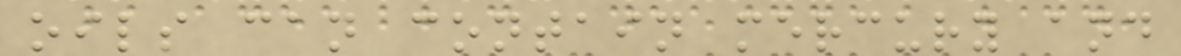oils can contain mercury and
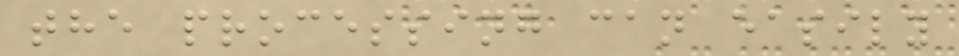the processing can easily
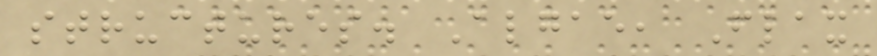structures. Algae, Flax
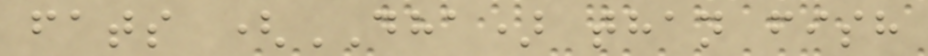fats (DHA) than fish
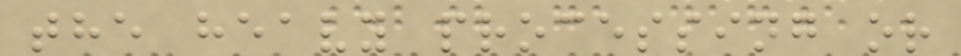the heavy processing or
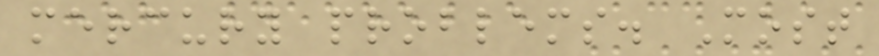mercury problems. Most
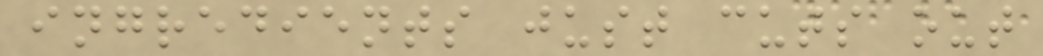ingredients just cuts out
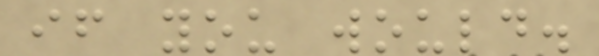if you would.
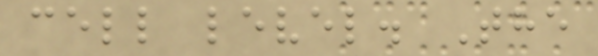cell level. The
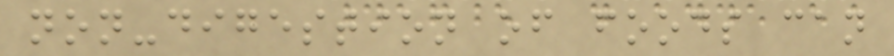non-digestion of foods can
